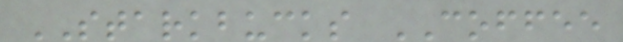STARKBUCKS COFFEE
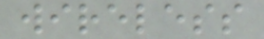wireless
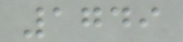1749
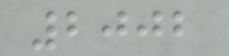2002
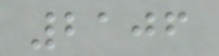2106
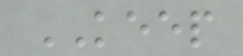KEEP
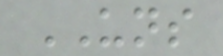UNS
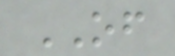OF
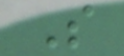S
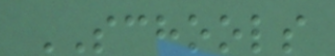SCHOOLS
